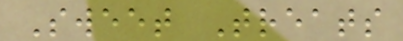Sweet Treats
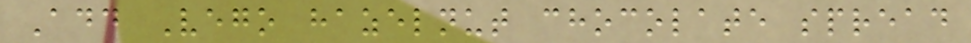Add Vego hazelnut chocolate spread
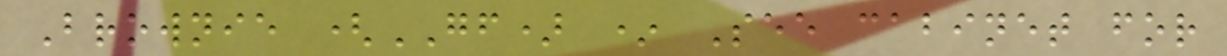Brownie (GF) * See cabinet for
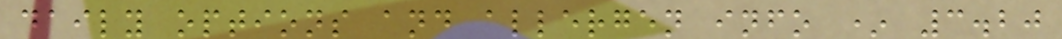daily options and allergen info * 3.20
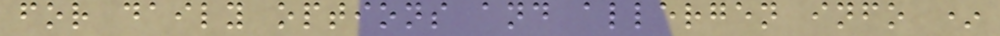for daily options and allergen info *
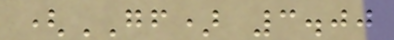(GF) 3.00
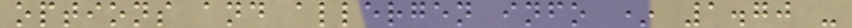options and allergen info * 1.70 -
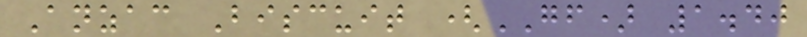Anzac Biscuit (GF) 1.40
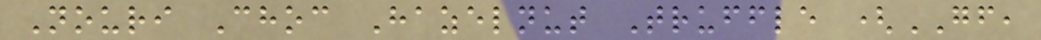Nouri Choc Hazelnut Truffle (GF,
